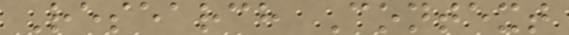Research Context
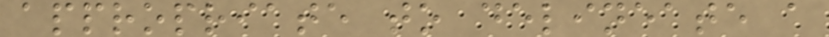appropriate to delineate a
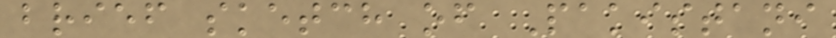brief sketch of Pakistani
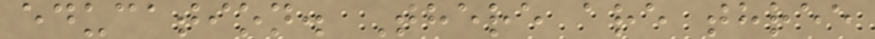education. There are three
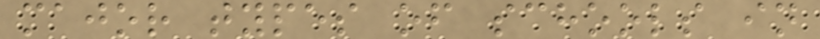major types of schools in
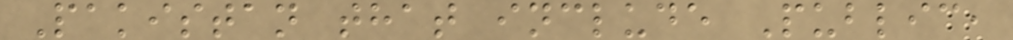Pakistan that include Public,
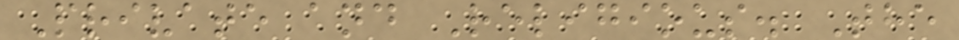Private and Religious. The
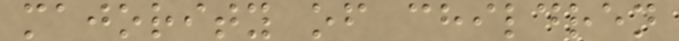majority of children
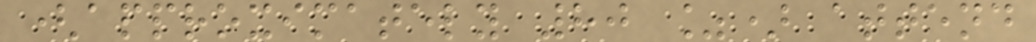(approximately 80 %) attend
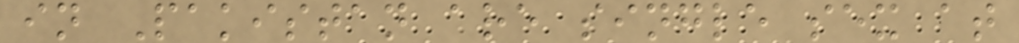in Pakistan are single sex at
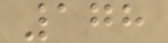178
